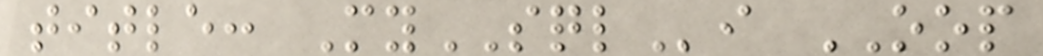title: MySQLi OOP
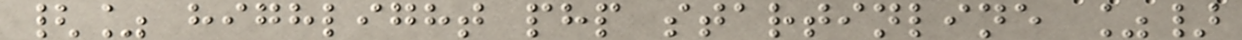{% highlight php startinline %}
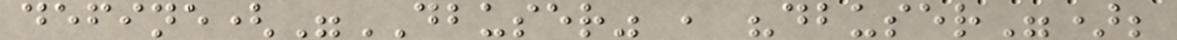define("DBUSER" , "dbuser");
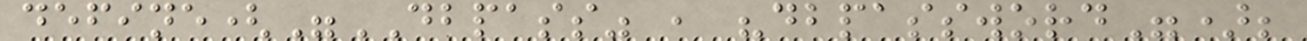define("DBPASS" , "dbpassword");
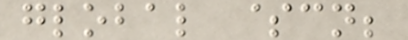global $cn;
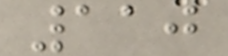110
